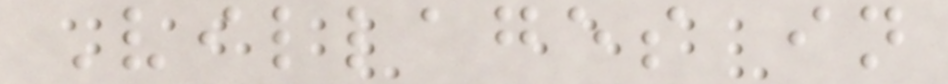Villages in
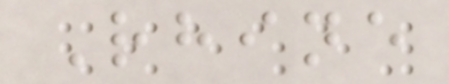Rhine
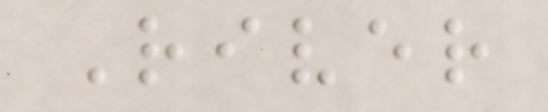River
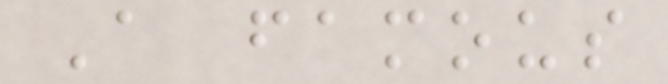A famous
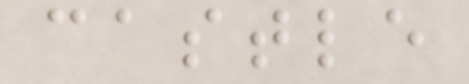castle
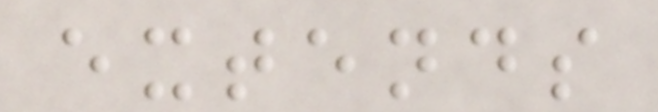extends
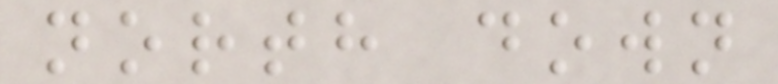north down
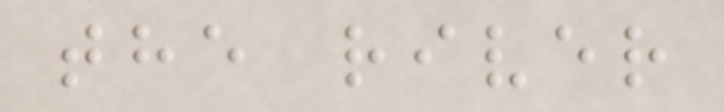the river
